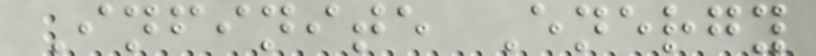Infinite Energy
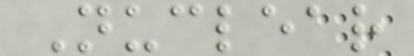Nuclear
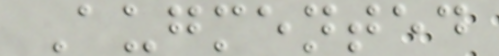Augmented
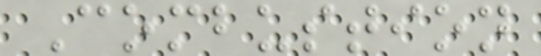Combustion
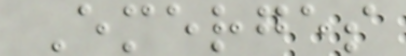Emerges
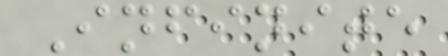Infinite
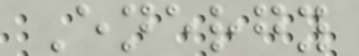Energy
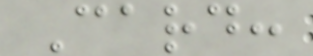Card:
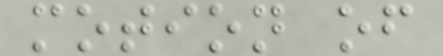motion of
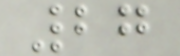27
